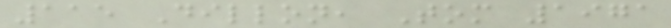115 Dillon, Tom 1971
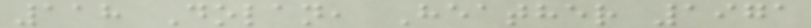118 Dolan, Heather 1971
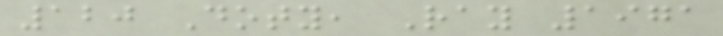120 Doty, Ray 1971
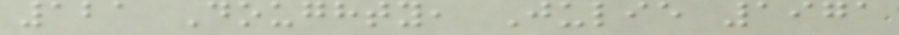121 Doughty, Julie 1971
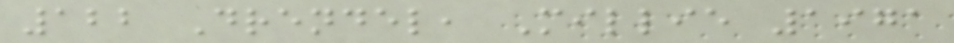122 Drendel, Millie 1971
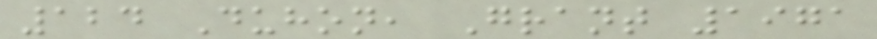124 Duhon, Grant 1971
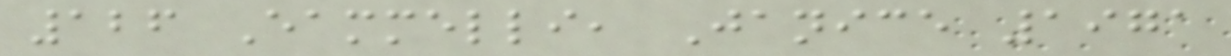126 Eammelli, Janice 1971
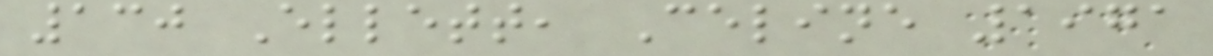130 Ellett, Celine 1971
